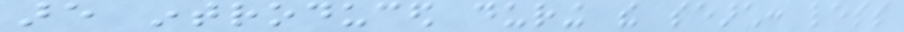are introduced during the search: less
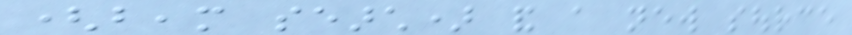(beam search) and a new source
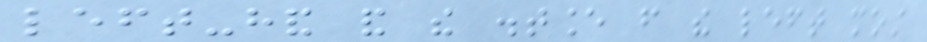left-hand and the distance from the left most
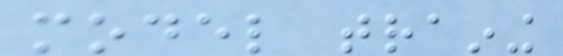model training
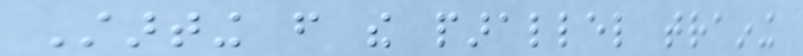Starting from the parallel training
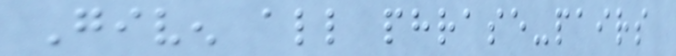Given all phrase-pairs
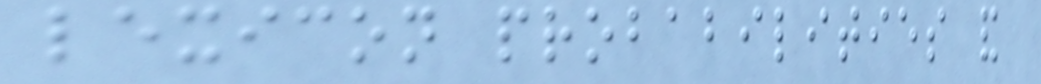lexicon probabilities and
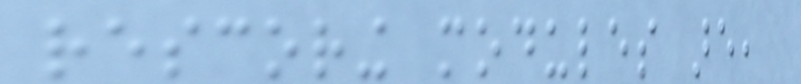rescoring modules are,
